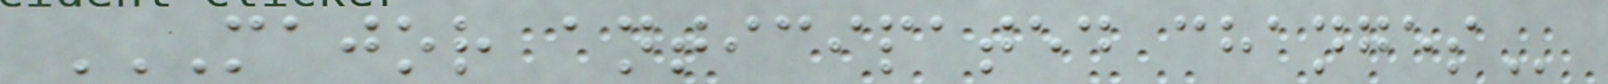MAJOR ANTICIPATED CHANGES
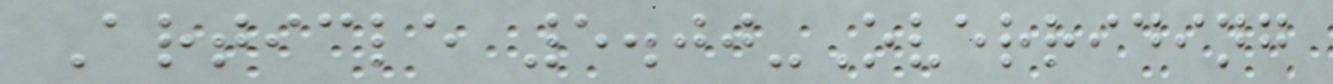Article 5.00-Overriding
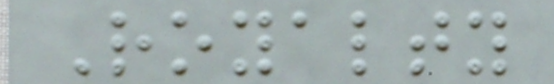Royalty
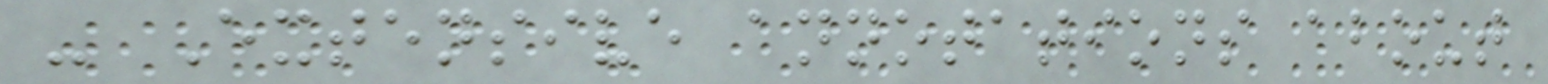- Extensive annotations about
